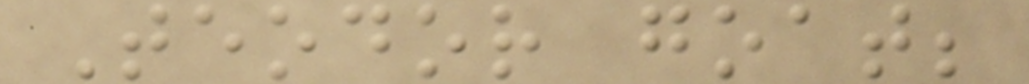Teodor goat;
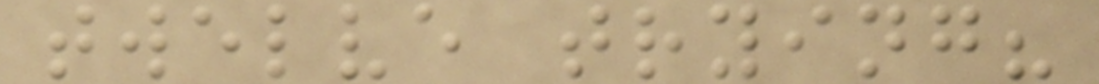twelve trying?
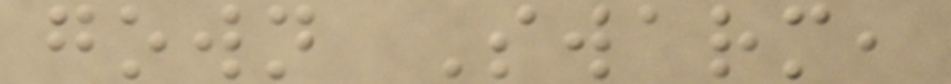gown Swarm,
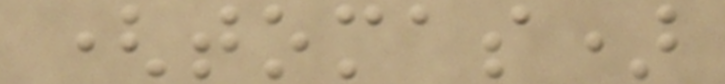(tomas)
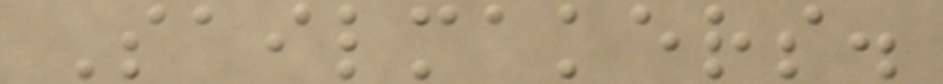Sailmakers.
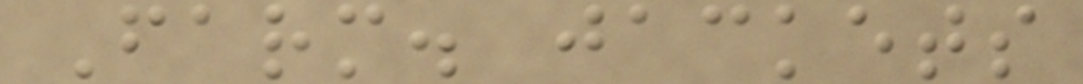Farm. jackets
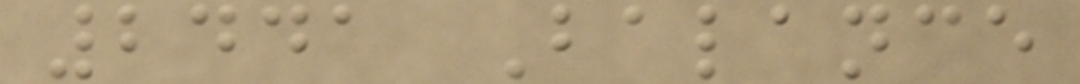2441 Balance
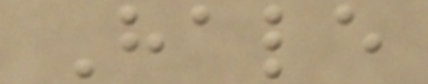Hale
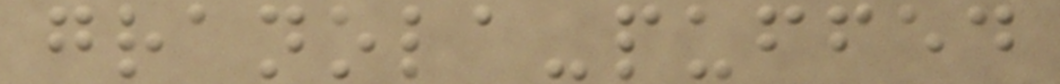granola-puffed
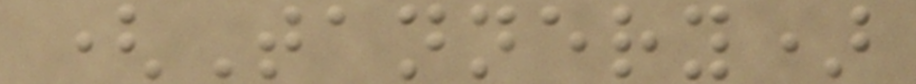(Tannery)
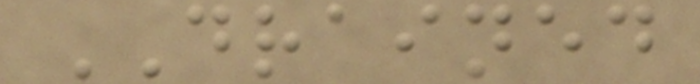DRAINED
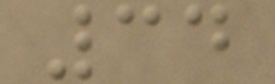34
